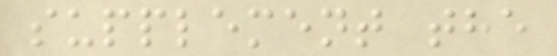supplement the
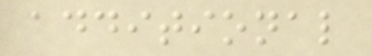additional
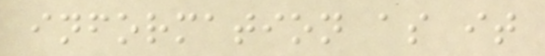information as it
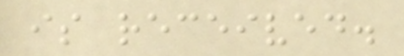is received.
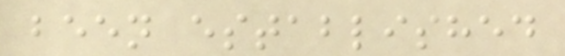been established
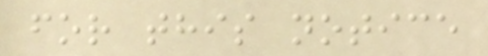for this notice
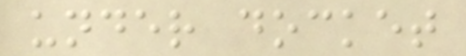under docket
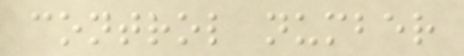control number
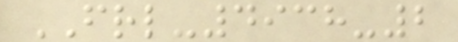FRL-4938-2
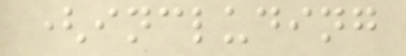(including
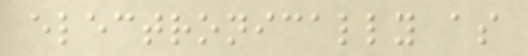electronically as
